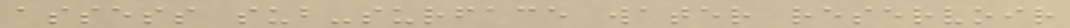assess sub-surface water reservoir
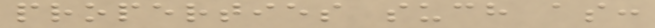properties such as:
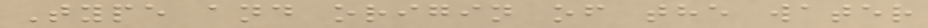Type and origin of the water
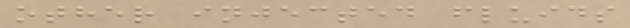other injected fluids
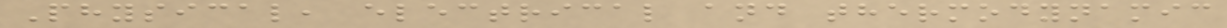Physical, electrical and thermodynamic
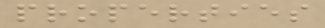properties
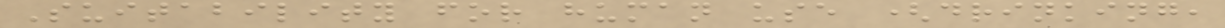Suitability for human use (drinking,
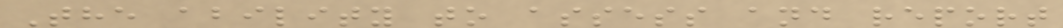The ability to assess and report
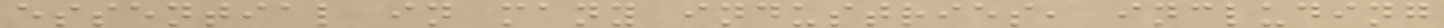essential in many industries, including
